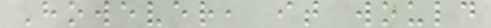However, it would
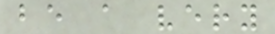be a very
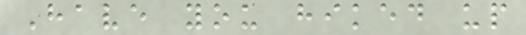Have you hiked up
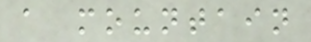a mountain
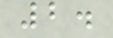2.
